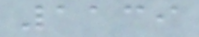1139
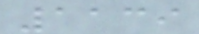1139
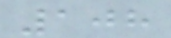108
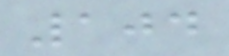104
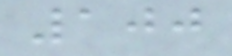100
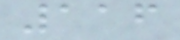116
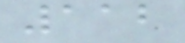112
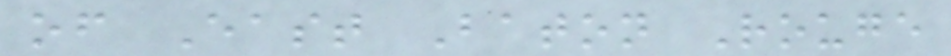of East Baton Rouge
